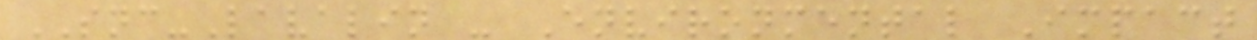SNC-Lavalin - Environmental Impact
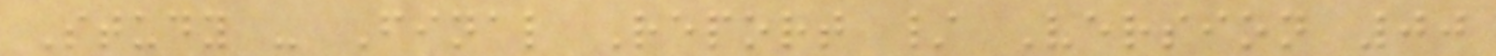Study - Final Report / Version 00
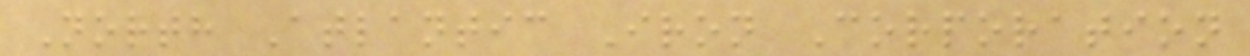North Atlantic Iron Corporation
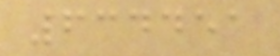634451
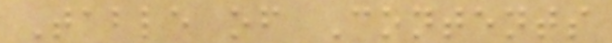Table of Contents
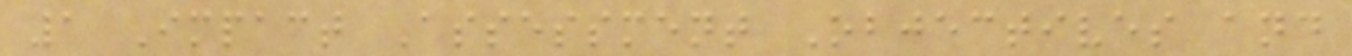1 Impact Assessment Objectives and
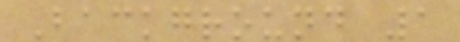Background 1
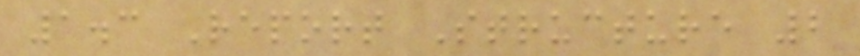1.3 Report Structure 2
